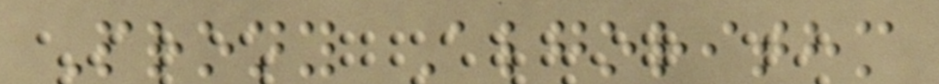Prony Algorithm
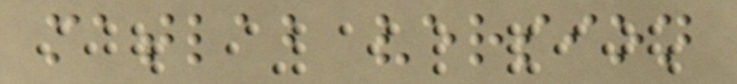matlab version
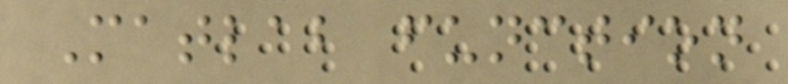Matlab function
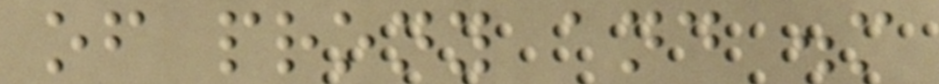of prony and .m
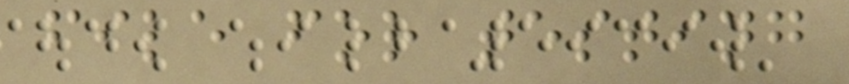file for testing
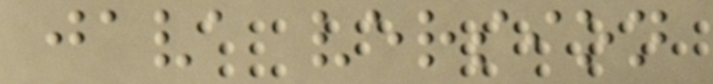java version
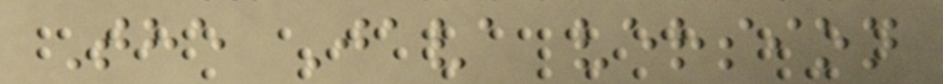The Java version
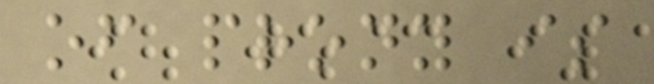of prony is
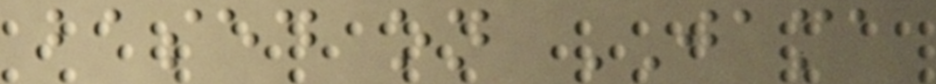based on JAMA
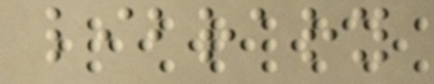library
